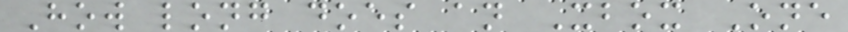How long does an Xbox One
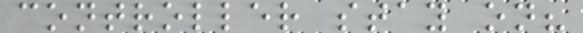controller stay on?
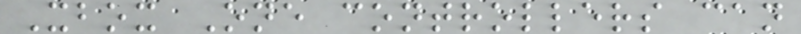Xbox One controllers can
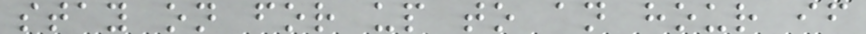stay on for up to an hour if
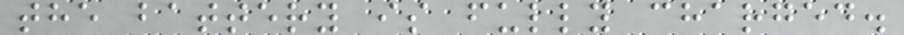the battery is fully charged.
